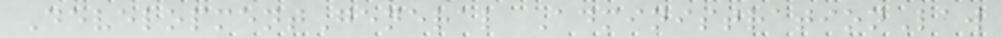DevelopmentGeneral AdministrationLaw
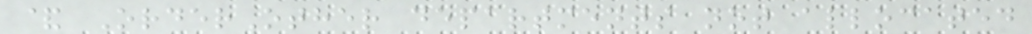& OrderOther departments not allocated
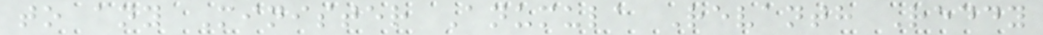to any Minister Anumula Revanth Reddy
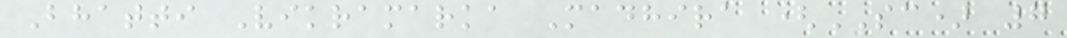Bhatti Vikramarka Madhira (SC) 7
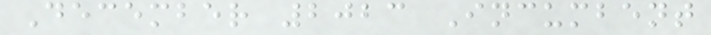December 2023 Incumbent
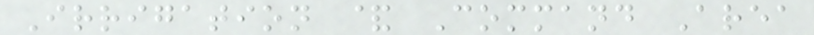Irrigation & Command Area
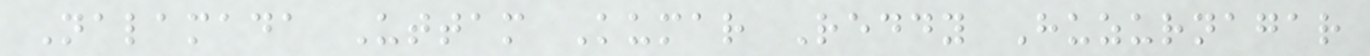Nalamada Uttam Kumar Reddy Huzurnagar
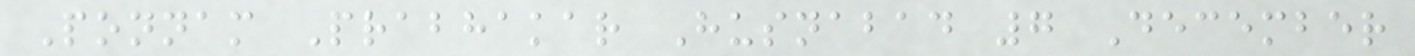Ponnam Prabhakar Husnabad 7 December
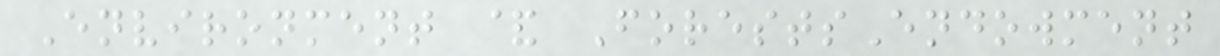Environment & ForestsEndowment
